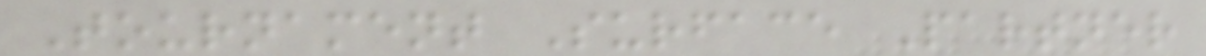Tournament Surface Partner
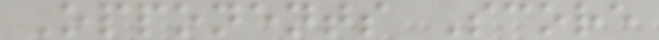Opponents Score
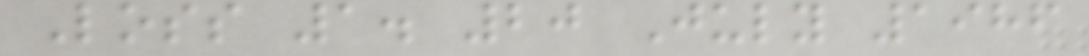Loss 1. 20 July 1986
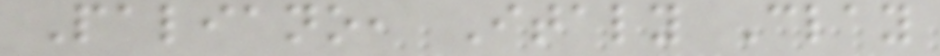Paliano, Italy Clay
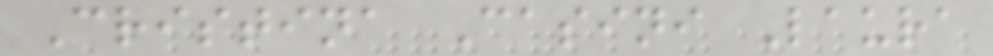Cristina Casini Laura
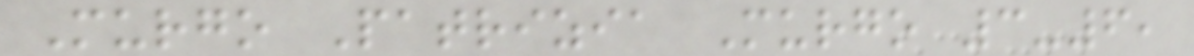Murgo Patrizia Murgo 3-6,
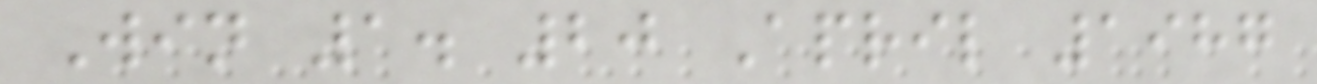Win 1. 20 April 1987
